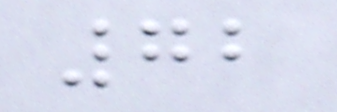72
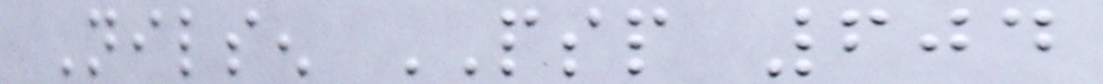Nilsen PSP 604
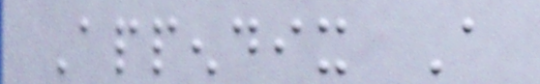Appendix A
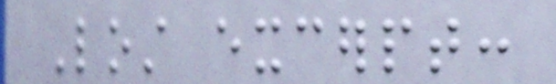Lost excerpt:
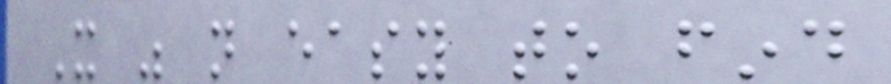It was not easy to find
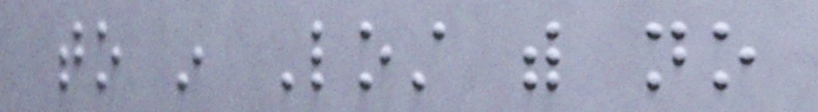to in Lost with no
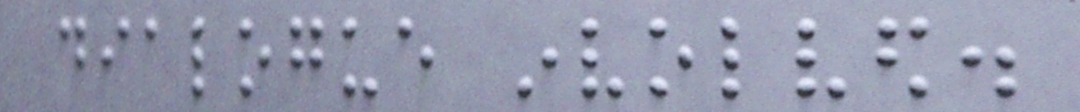dialogue involved.
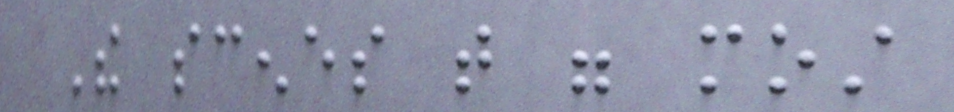The scenes that were most
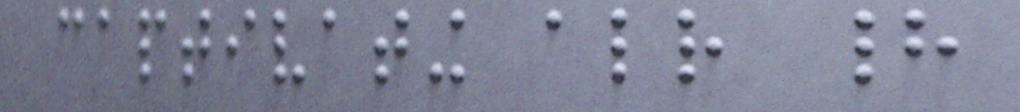captivating already had
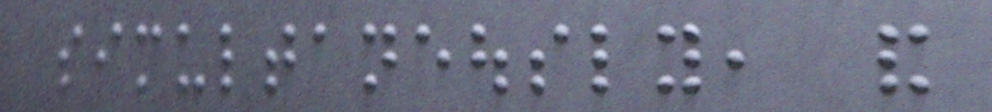simultaneously, and
